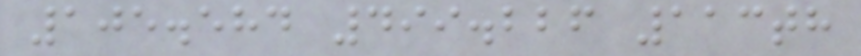105.584 499.226 113th
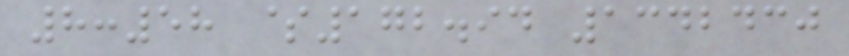8:58 $172.94 1342430
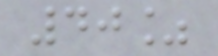40%
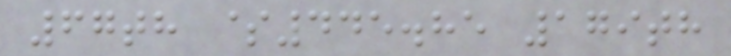67th $445.85 179th
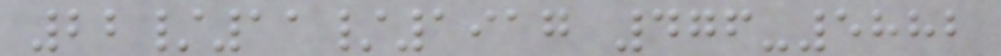22/11/1917 476-5882
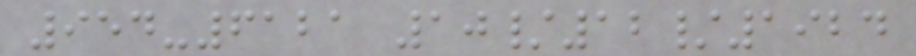954-6121 10/12/1924
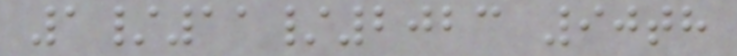1/11/2023 90th
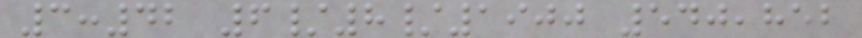3:42 6/8/1900 540,852
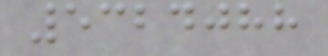5324088
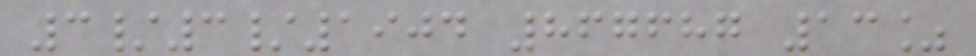3/3/1904 867687 13%
